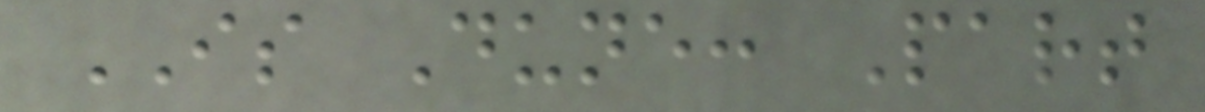IS Dune: Part
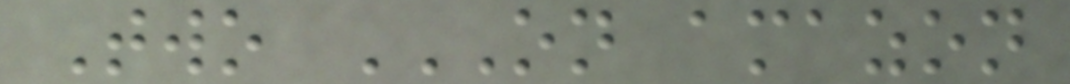Two ON AMAZON
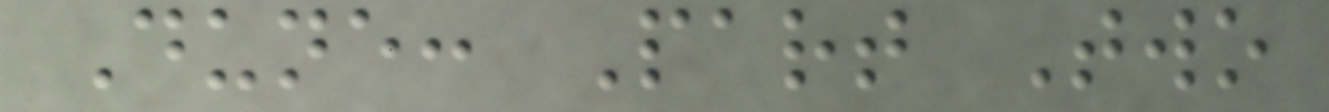Dune: Part Two
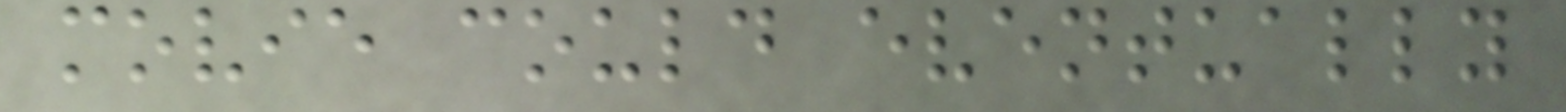movie could eventually
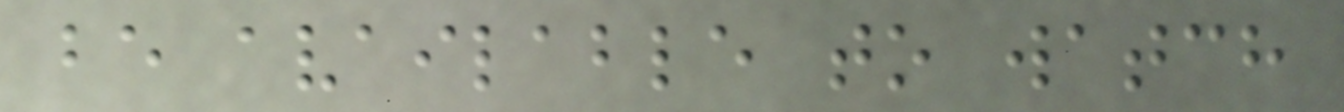be available to watch
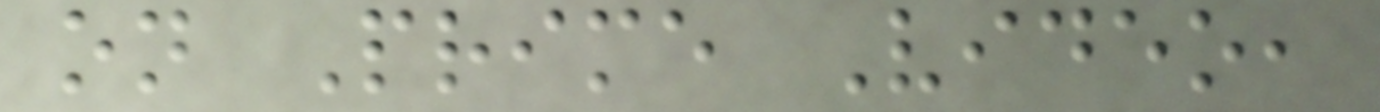on Prime Video,
